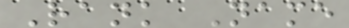Rank Name
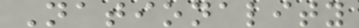Nationality
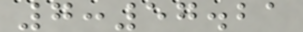7:57.21
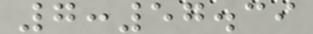7:57.39
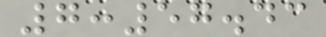7:57.43
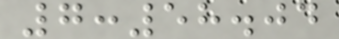7:58.04
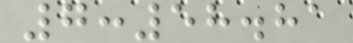7:58.81
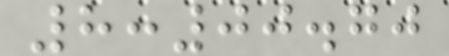8:00.70
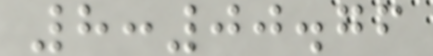8:00.76
